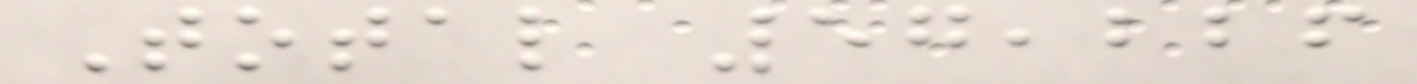Total 57,226
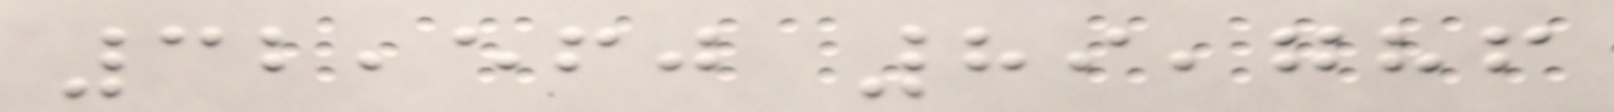32,560 89,786
